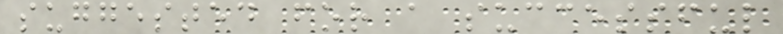suggested for a successful
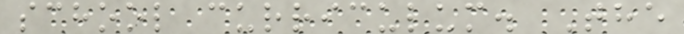school curriculum. The
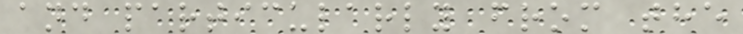and particularly from the
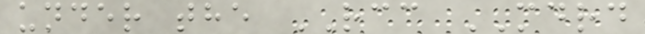under the RCC MDRD
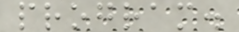program.
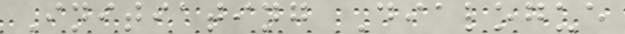Initiating Dialogue
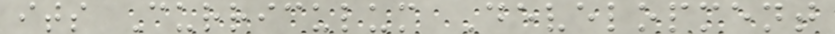its Curriculum Development
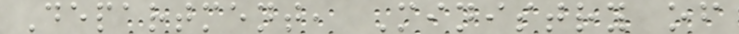Department, Ministry of
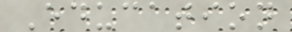Education
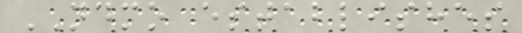NDMO establishes
